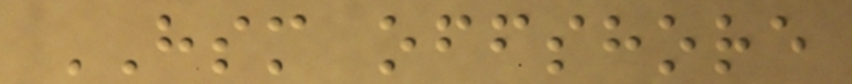HSM offshore
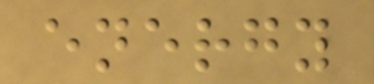energy
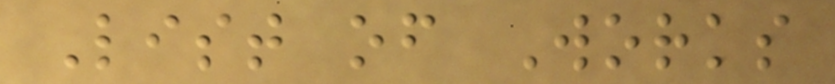List of Works
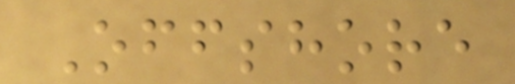Offshore
